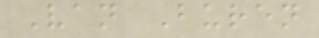Van Buren
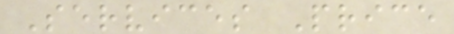Services Price
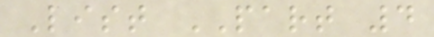List PART 4
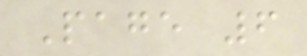Page 6
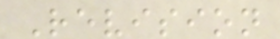Revision
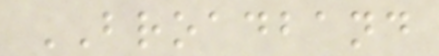BROADBAND
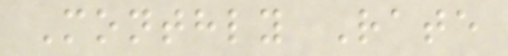Monthly Rate
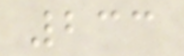233
